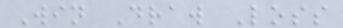Win Draw Loss
